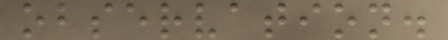observation.
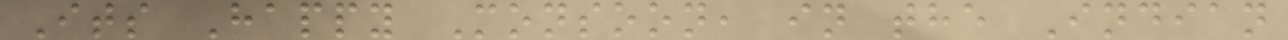Its Happy Monsoon, in the Indian
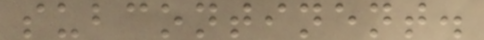subcontinent.
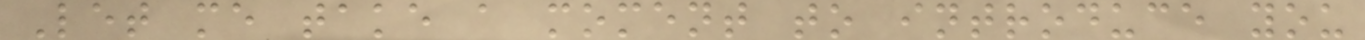Let me take a moment to introduce you
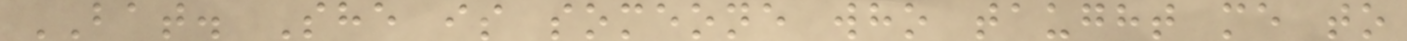BAT. She is someone who taught me to
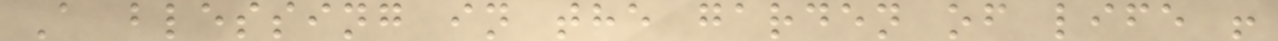A blessing in the garden of life !
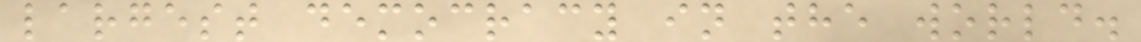largest democracy in the world.
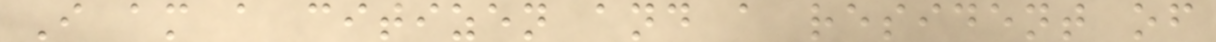I am a citizen and a resident of
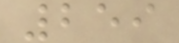259
